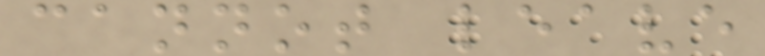cannot leave
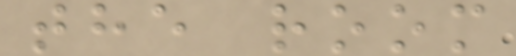the room
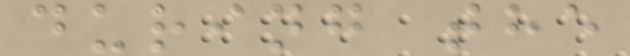during the
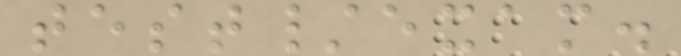test/exam.
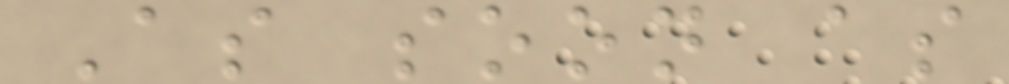As soon as
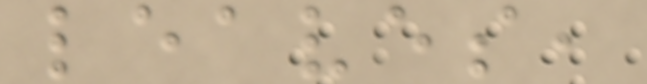leaves,
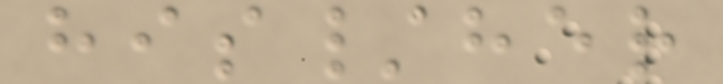his/her
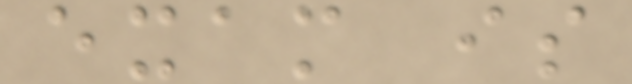exam is
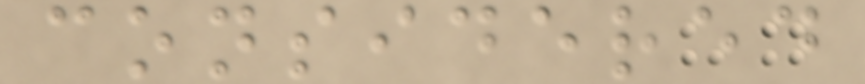considered
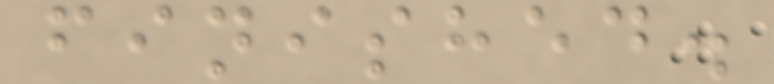finished.
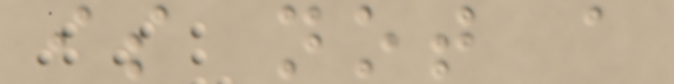is not a
